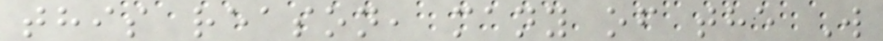this reason, many of the W
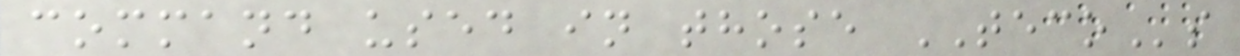command used in those TECOs
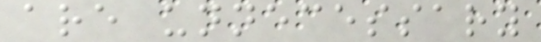are unnecessary
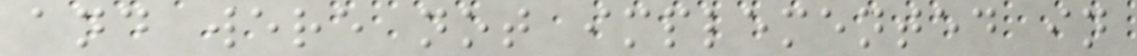and were not implemented in
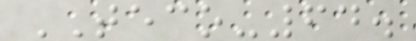TECO-64.
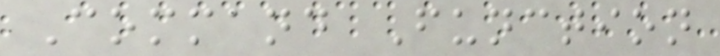Command Function
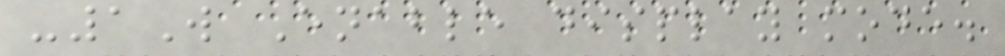-1W Enable display mode.
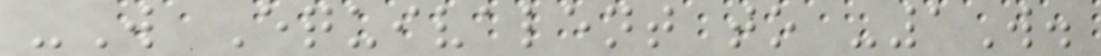-W Equivalent to -1W.
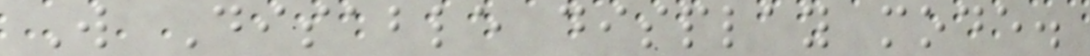W Disable display mode.
